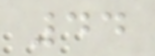44
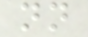nn
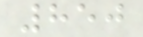850
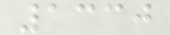1330
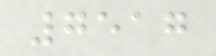7517
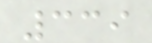339
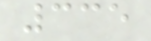335
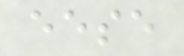eese
